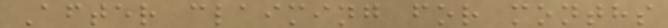After claiming for months
